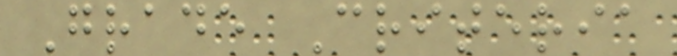Grade Criteria
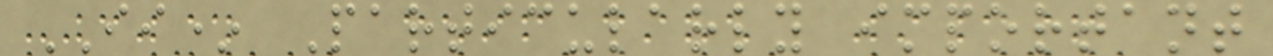II* Particularly important
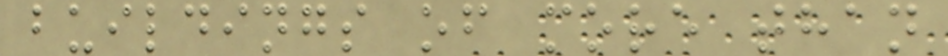buildings of more than
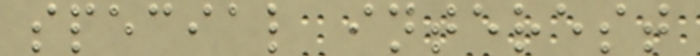special interest
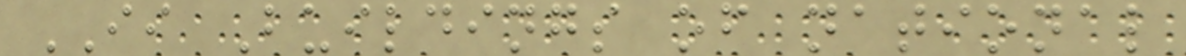II Buildings of national
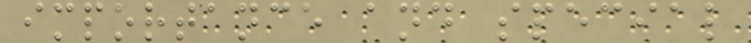importance and special
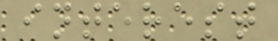interest
